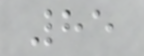85
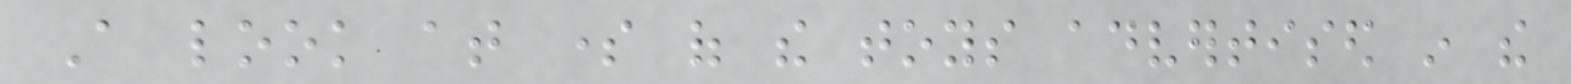A look at some of the toys advertised in the
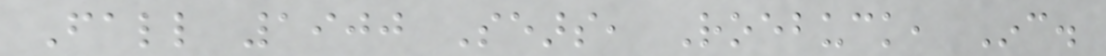Fall 1900 Sears, Roebuck, Inc.
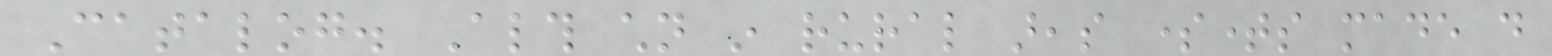Catalog. Although children in rural areas sometimes made do
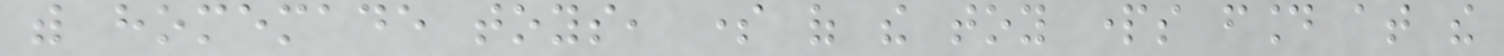with homemade toys, some of the toy parts found at the
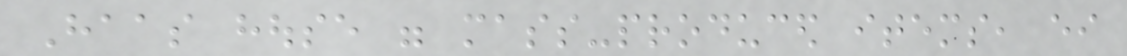Haas house were mass-produced items, either
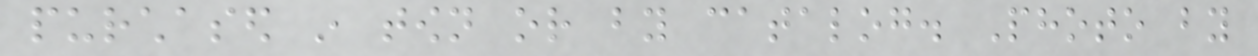purchased in town or by catalog. Photo by
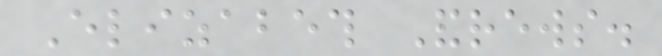Elizabeth Andrews.
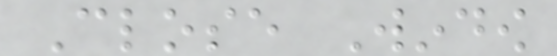Close Window
